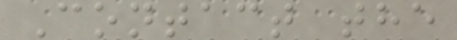Contact the
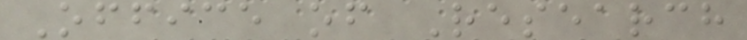Office of Research
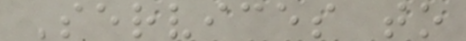Services to
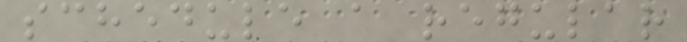schedule a regular
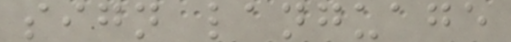sign language
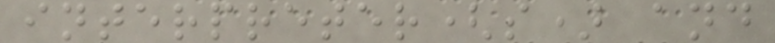interpreter(s) and
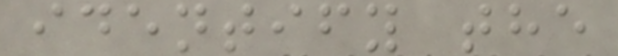identify the
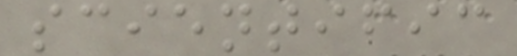scientific
